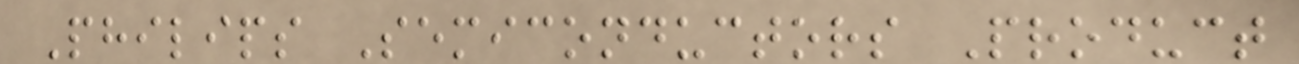Philips Semiconductors Product
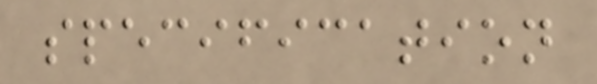specification
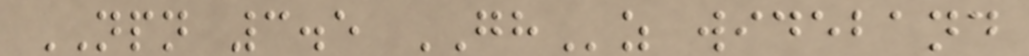NPN 3.5 GHz wideband
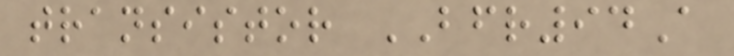transistor BFR94A
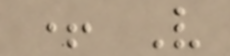+ V
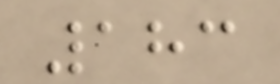183
